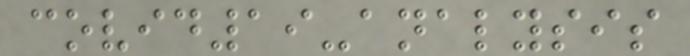covid19-analysis
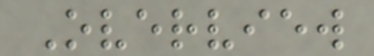Overview
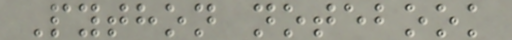Python notebook
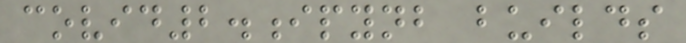covid2.ipynb builds
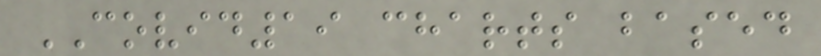COVID19 charts based
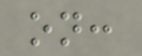on:
